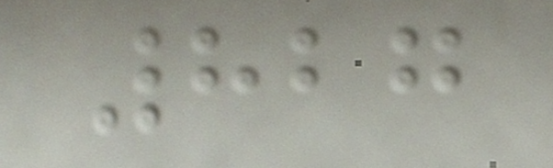827
